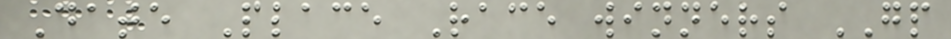Date Place Race winners GP
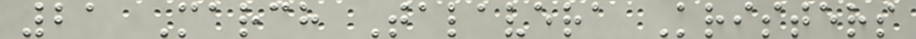21 March Talavera Kristers
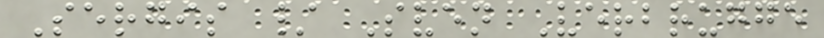Sergis / Sven Verbrugge
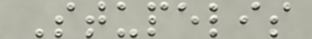Stupelis
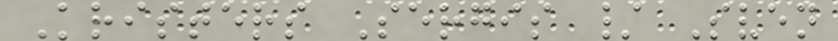Kristers Sergis / Sven
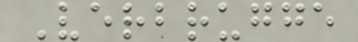Verbrugge
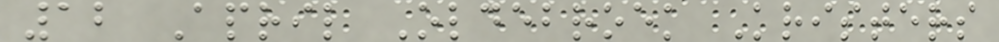12 April Oldebroek Kristers
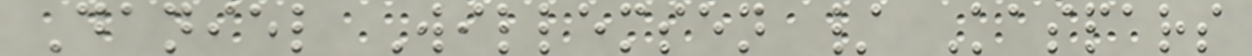Daniel Willemsen / Kaspars
